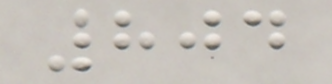804
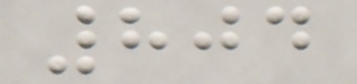804
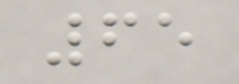65
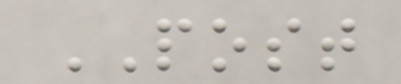POST
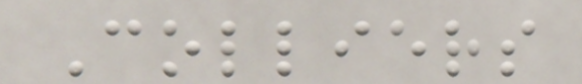Colliers
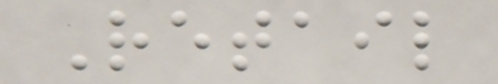Retail
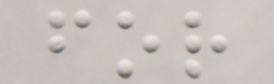for
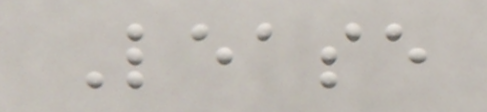Lease
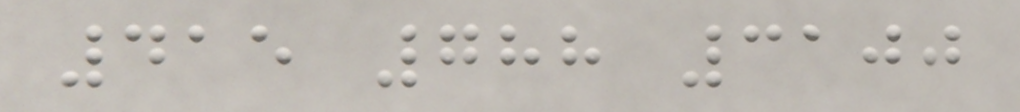415 788 3100
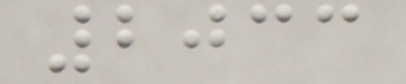2033
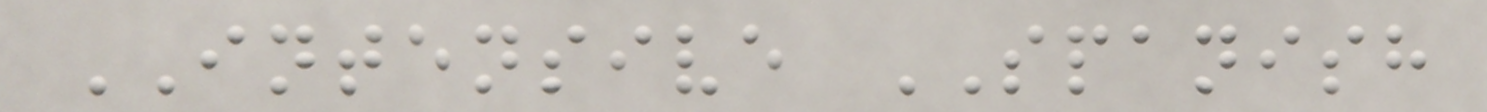INTENSIVE SPANISH
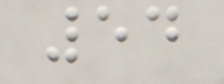54
